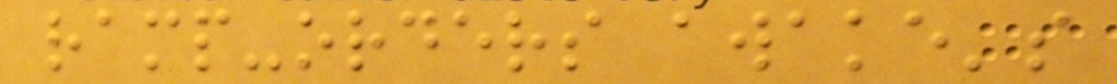ramp-orders awake's
